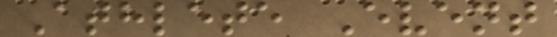Athlete Event
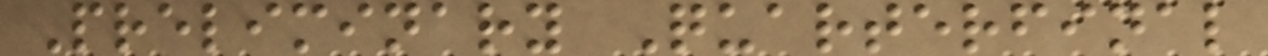Preliminary Quarterfinal
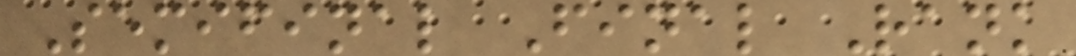Semifinal Final Rank
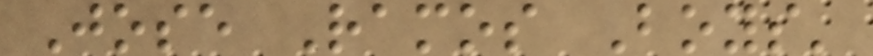Jose Ramos Boys'
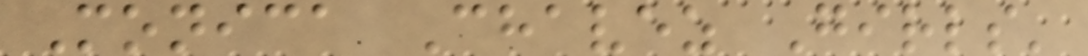Monica Chavez Girls'
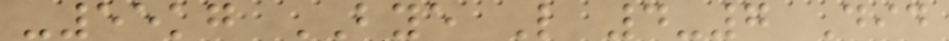-55kg BYE L 4-7 Did
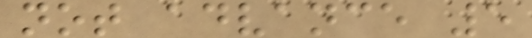not advance 5
